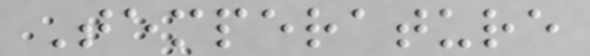Temperature
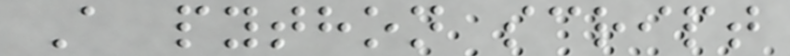A python script
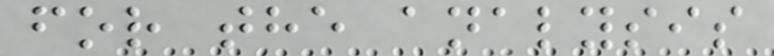for the analysis
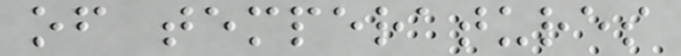of temperatures
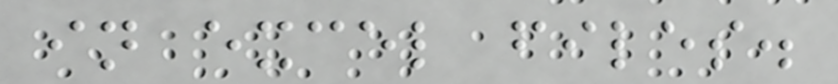in excel files.
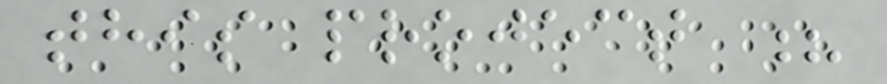this project ?
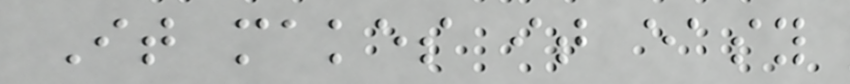It makes it easy
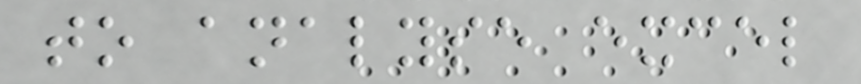to analyse excel
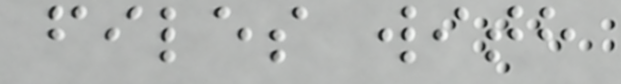files with
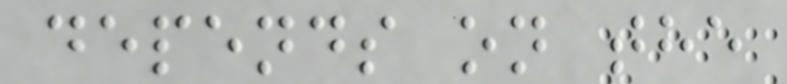depends on the
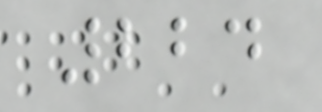224
